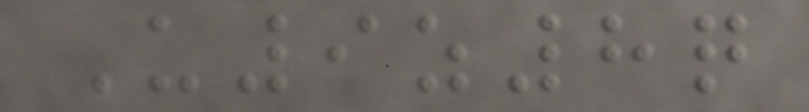U9z8q
